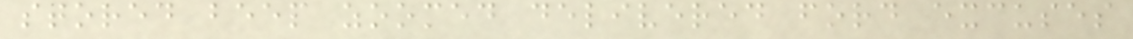stored beep zoomed delivered ford excuses
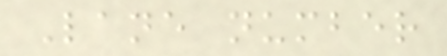Lane number
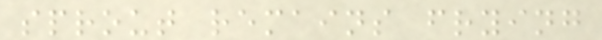sprout remains frying
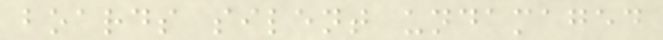boards silent undamaged
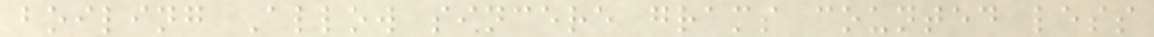boiling Allow sincere grams counted less
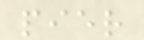pier
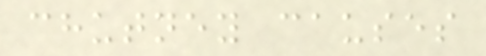chutney causes
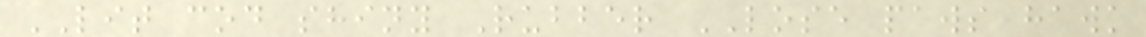LIT cod shiny Rubber LOSE paws hawk
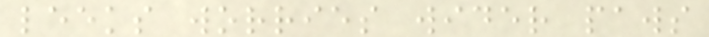leeks worries wider paws
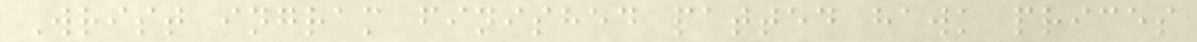Wrist ingram finished patted hawk prices
